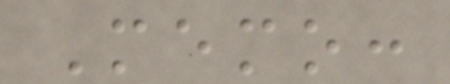Memo:
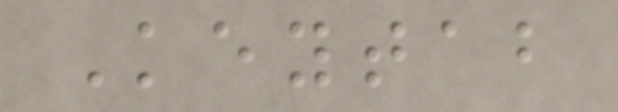Keytab
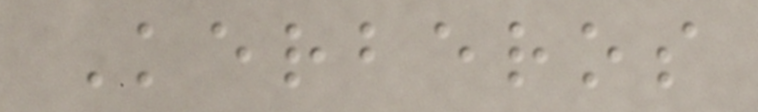Kerberos
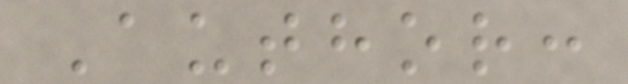Author:
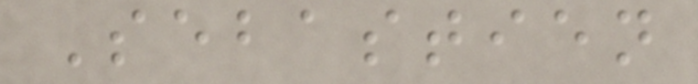Sebastien
